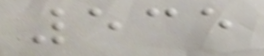535
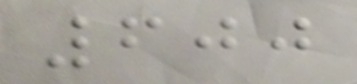600
